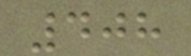408
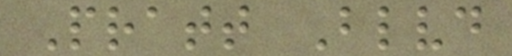Pratt Blvd
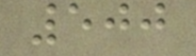500
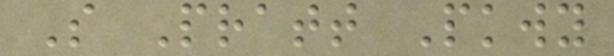S Pratt Pkwy
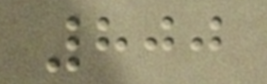800
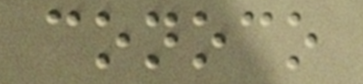conoco
